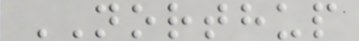NORTHUP
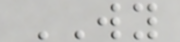WY
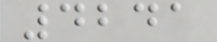4241
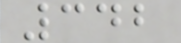342
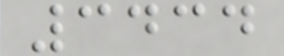3434
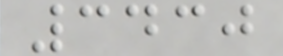3430
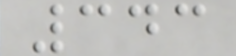343
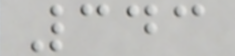343
